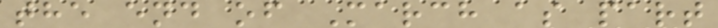the end of March as part
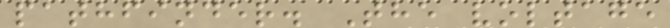pathfinder. The voltage
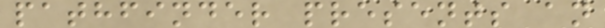pathfinder presents an
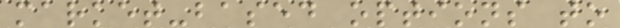market-based options to
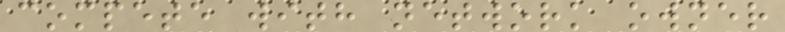compete with network owner
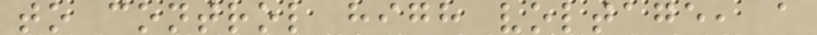to control high voltage, a
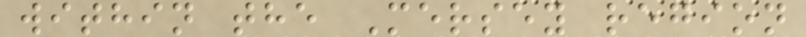within the Mersey region
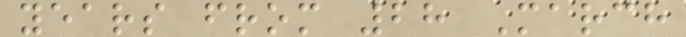years from 28 March
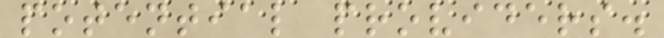potential providers.
